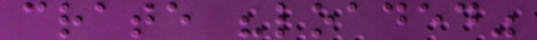crate "loaded"
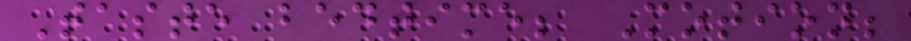Taste bedtime; Motion;
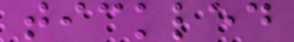tickled
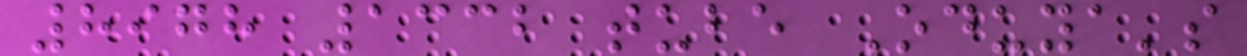8978 1332 tube Oduya's
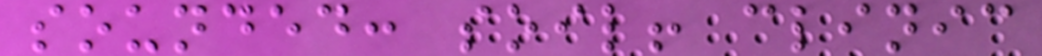sounded: soil! clinic
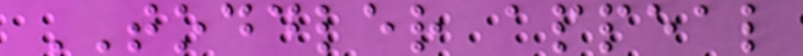TODDLER appeal
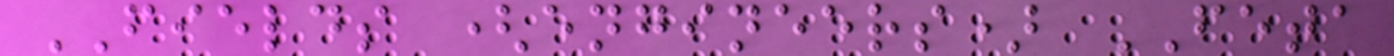FIELDS (engineers) FETA
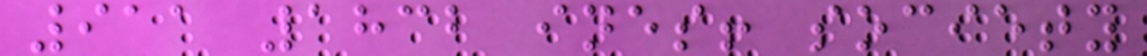911 1832 ines! society
